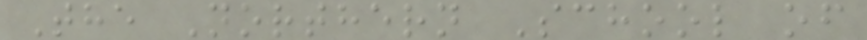The Northern School of
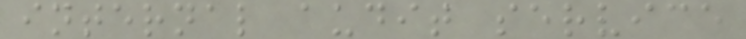internal audit service
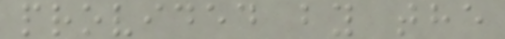provided by the
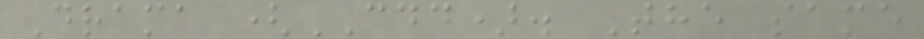Drama (CDD). The same
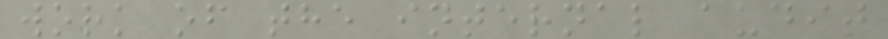work of the internal audit
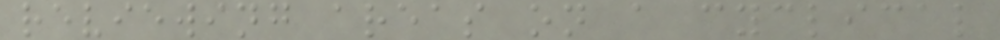reviewing areas on a cyclical
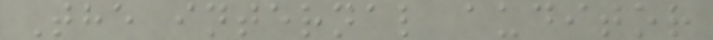The internal auditor
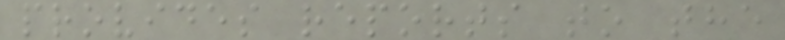provides reports to the
